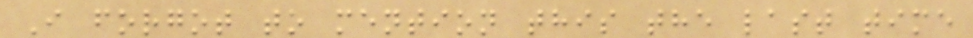I forgot to mention this the last time
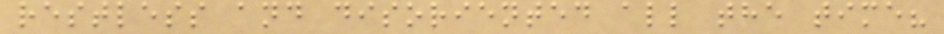restless and disoriented all the time?
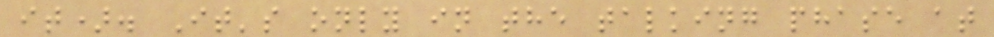it). It's only in the talking phase at
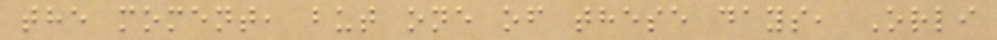the moment, but one of these days, Orli
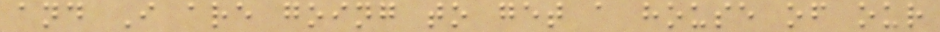and I are going to get a house of our
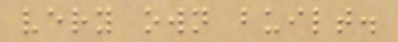very own built.
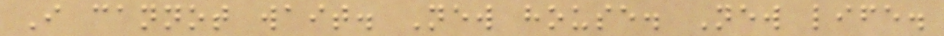I cannot wait. New house. New life.
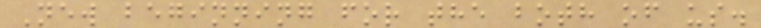New beginning for the both of us.
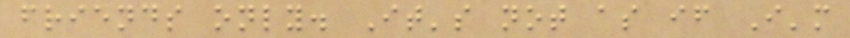friends only. It's not as if I'm
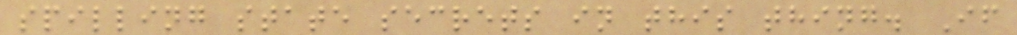spilling state secrets in this thing. If
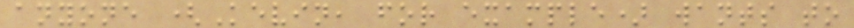anyone (Kevin, for example) wants to
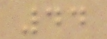44
